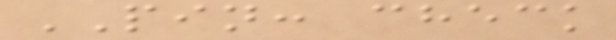PIN: check
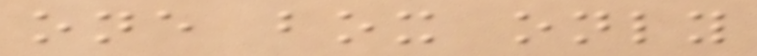one box only
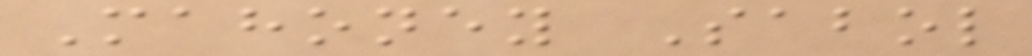Mahoney Sabol
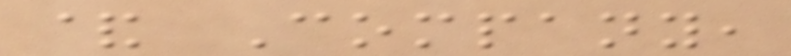& Company,
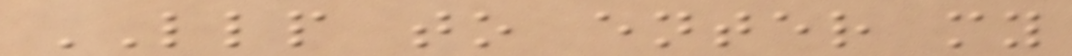LLP to enter my
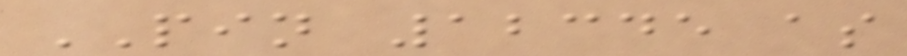PIN 12345 as
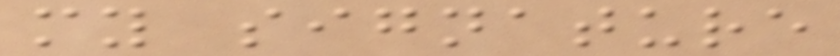my signature
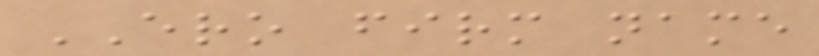ERO firm name
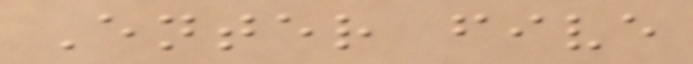Enter five
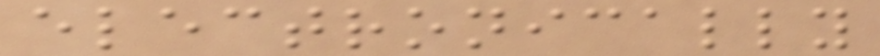electronically
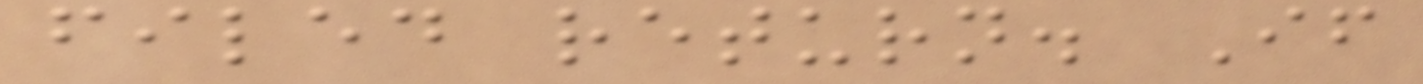filed return. If
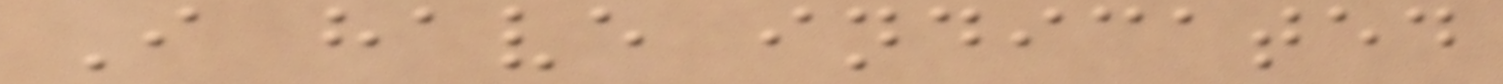I have indicated
